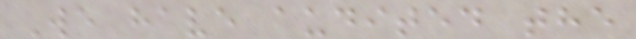We have audited the
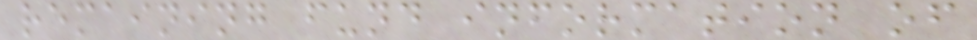remaining fund information of
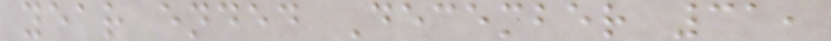year ended December 31,
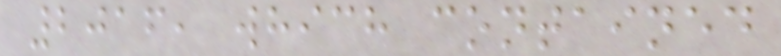2016, which contained
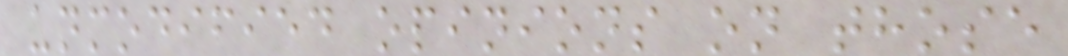unmodified opinions on those
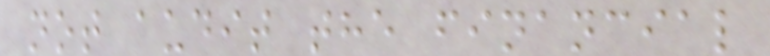not audit the financial
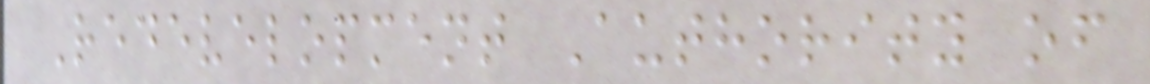Redevelopment Authority of
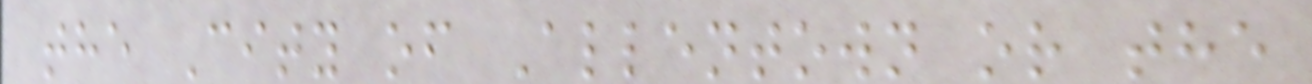the City of Allentown or the
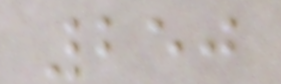250
